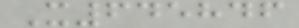X645846
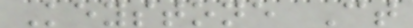Keystone Ct
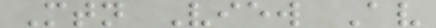Mtn View Av
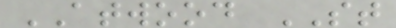ATWOOD ST
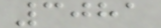3081
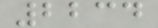2234
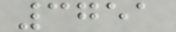3751
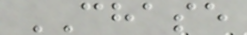CHASE
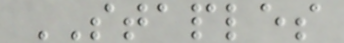STAPLES
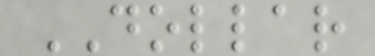DOLLAR
